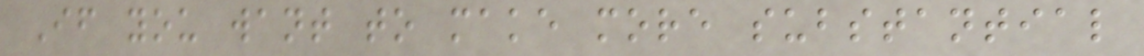If you want to make more substantial
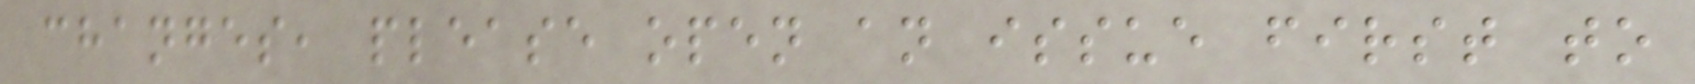changes, please open an issue first to
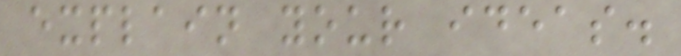explain your ideas.
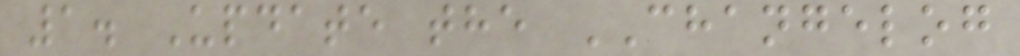1. Update the CHANGELOG
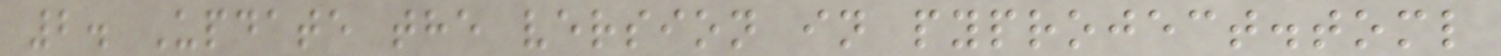2. Update the version in pyproject.toml
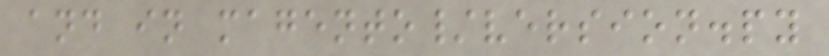and in magento/version.py
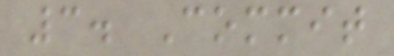3. Commit
